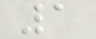1
